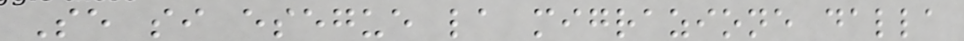Se si esegue la migrazione dalla
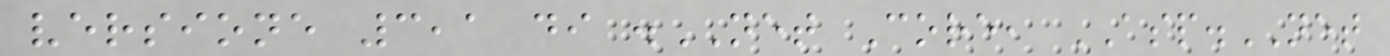versione 3,1 di .NET Core, ASP.NET
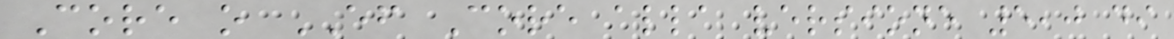Core o EF Core alla versione 5,0 di
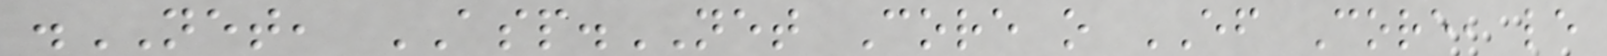.NET, ASP.NET Core o EF Core, le
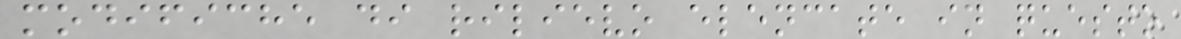modifiche di rilievo elencate in questo
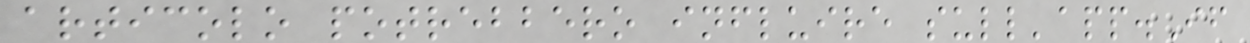articolo potrebbero influire sull'app.If
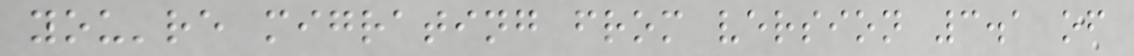you're migrating from version 3.1 of
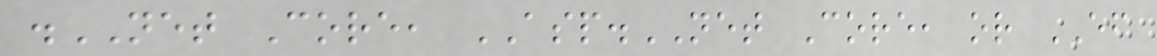.NET Core, ASP.NET Core, or EF
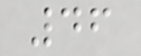46
